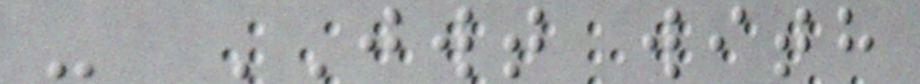- JWT with
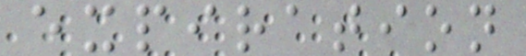expiration
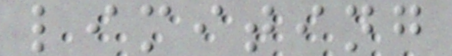limiting
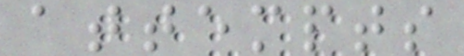attempts
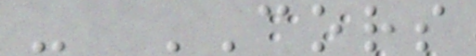- CORS
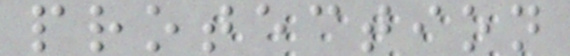protection
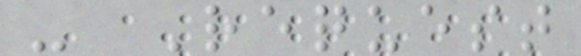- Request
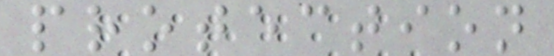protection
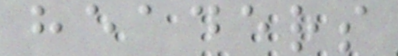headers
